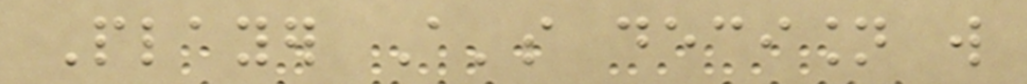Player A's decision will
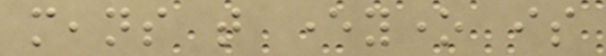means that everyone is
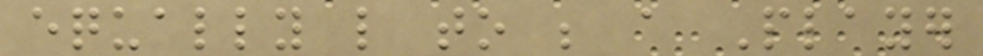equally like to be a Player
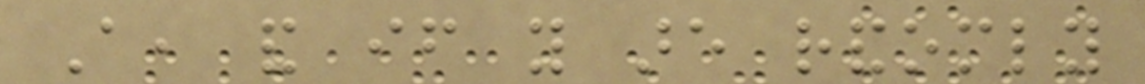A, and if you are randomly
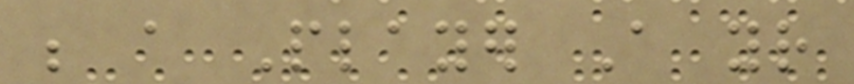be a Player A your
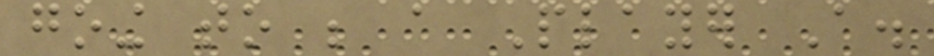going to be a Player A.
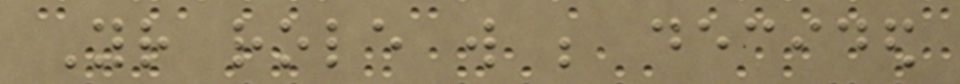Your role will be decided
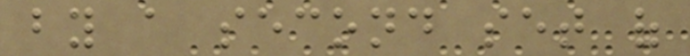by a second set of
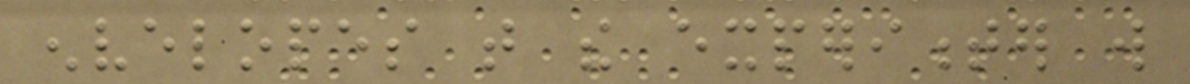envelopes that the experimenter will
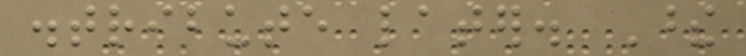distribute later. These
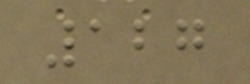127
